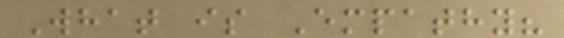What is Empathy?
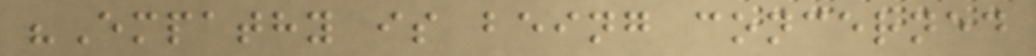"Empathy is being concerned
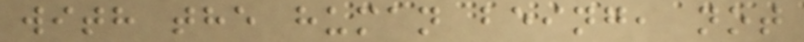with the human being, not
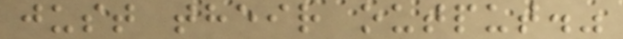just their output."
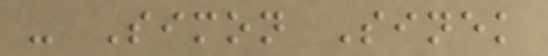- Simon Sinek
